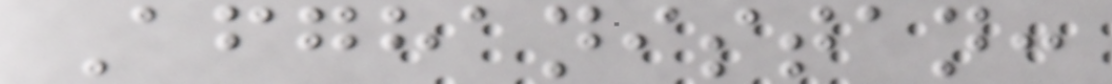Afghanistan:
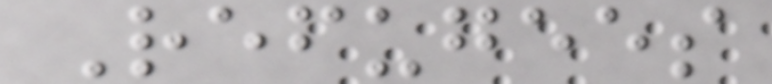Refugees
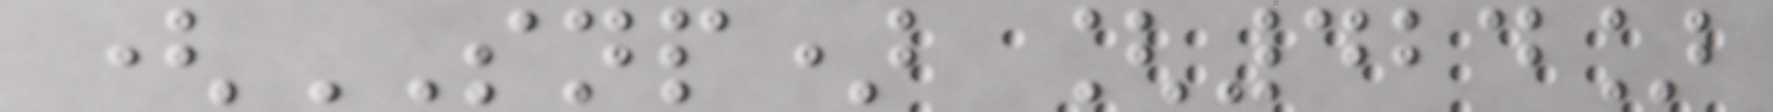(SNP) [424]
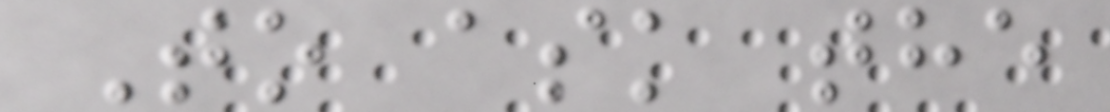To ask the
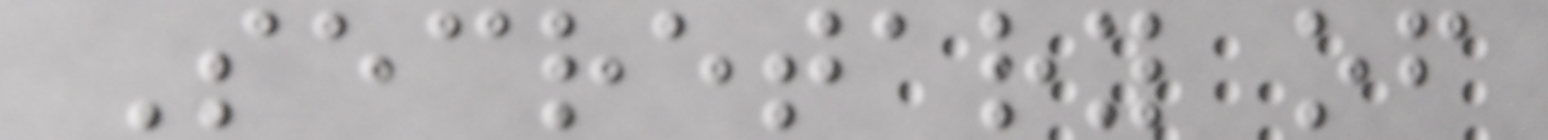Secretary of
